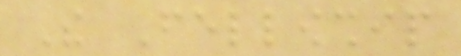The Fellowship
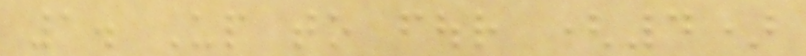1. Up to four (4)
